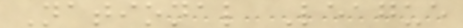National League
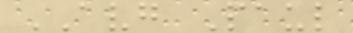AVG Paul
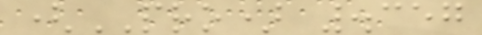(PRO) .357
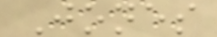Jones
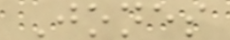Jones
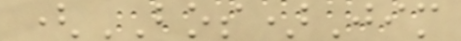(BOS)Jim
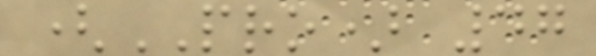(PRO) 47
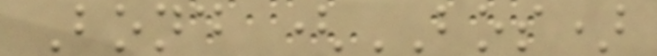Bond (BOS)
